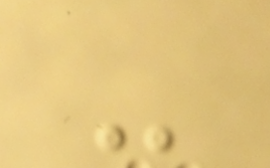-
